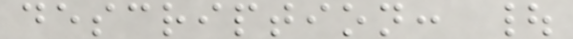description: |
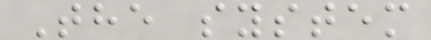The system
